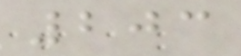203
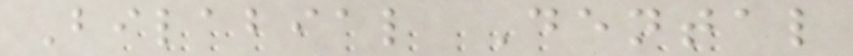Bilabial Dental
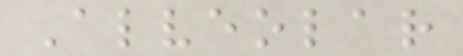Alveolar
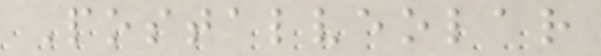Postalveolar
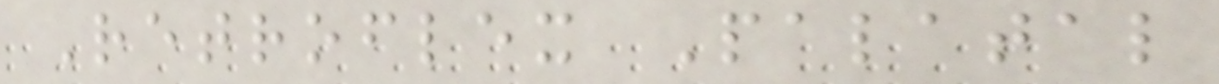Retroflex Palatal
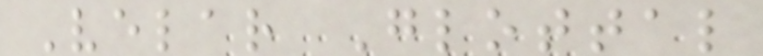Velar Glottal
